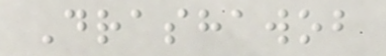Drashawob
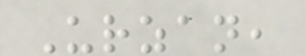Urzan,
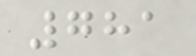781
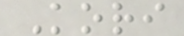Kori
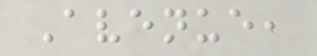Avenue,
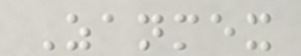Zanmex
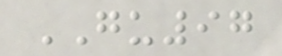GU97
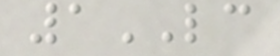1LC
